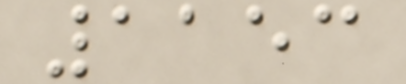1153
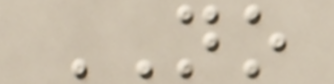NO
